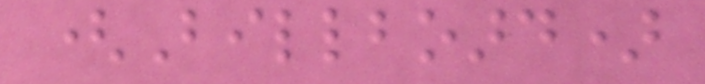(Billboard)
